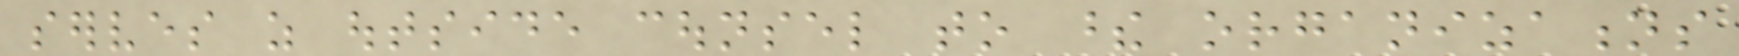serves as outside counsel to these organizations
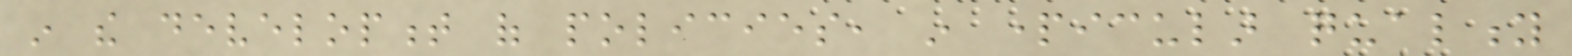in the development of policies, in particular quality
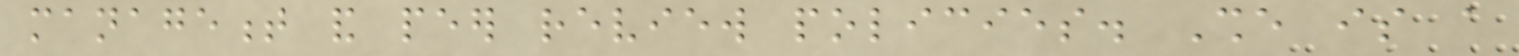management and peer review policies. She is a
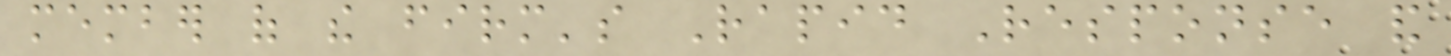member of the firm's Rapid Response and
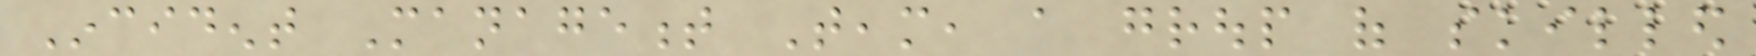Incident Management Team, a group of skilled
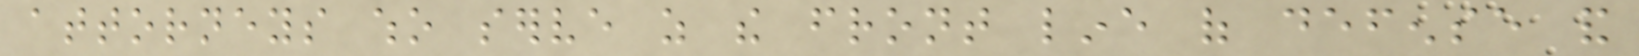attorneys who serve as the front line of defense and
